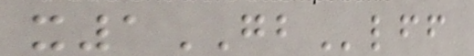x1GBlff
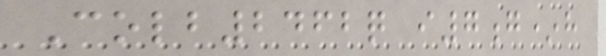Colb2462q i7g*h
